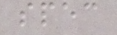spec
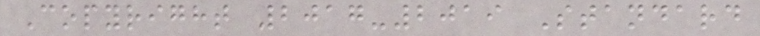Copyright 2017-2019 Standard
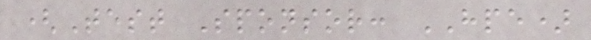(Test Sponsor: HPE)
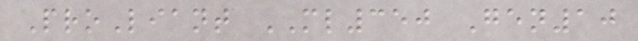ProLiant ML350 Gen10
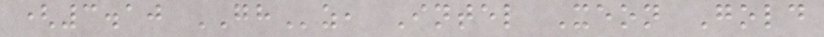(3.10 GHz, Intel Xeon Gold
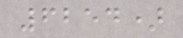6254)
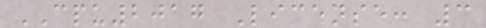CPU2017 License: 3
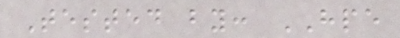Tested by: HPE
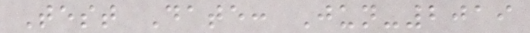Test Date: Jun-2019
